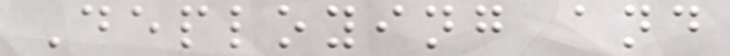Deploying and
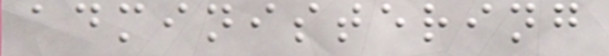administering
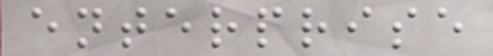enterprise
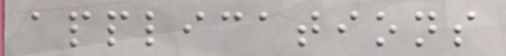applications
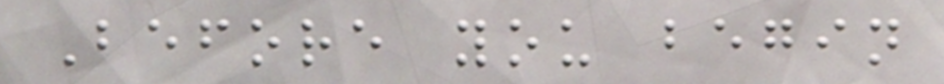Before you begin
